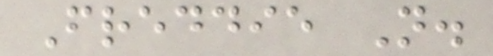Freddie N.
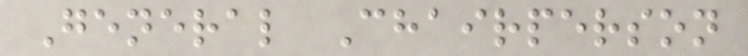General Chairperson
